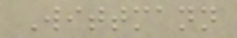Wittmann
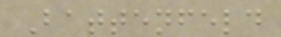Battenfeld
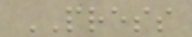PRESS
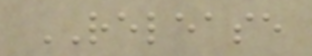RELEASE
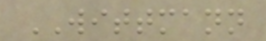WITTMANN
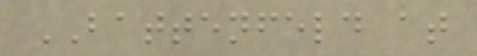BATTENFELD at
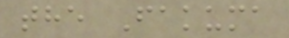the Fakuma
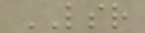LSR
